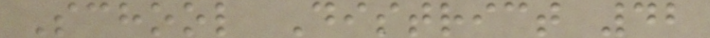School District 42
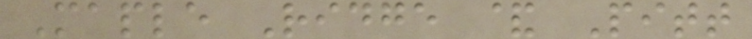Maple Ridge & Pitt
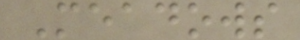Meadows
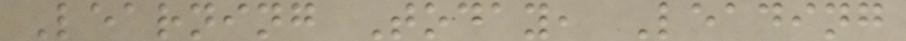Learning Today, Leading
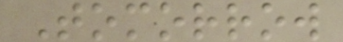Tomorrow
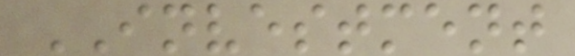INVESTMENT
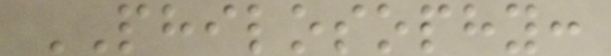PHILOSOPHY:
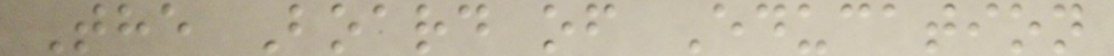The Board of Education
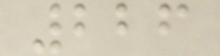226
